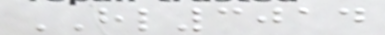HL3014
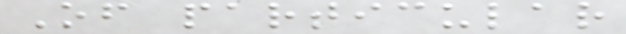Of particular
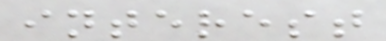interest
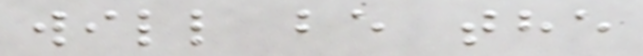will be the
